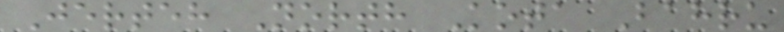Jerteh North Kota Bahru
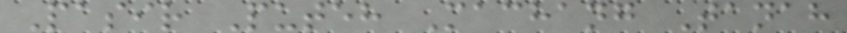Pasir Puteh Machang Tanah
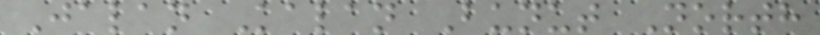Jalan Kalan Bunut North
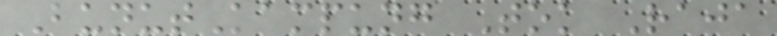BunutKampung Tok Raja
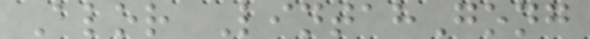Alor LintahGong
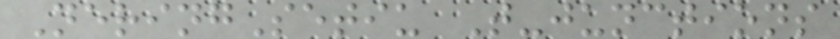NeringSetiu T-junctions
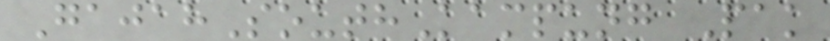GajahSouthKampung Pak
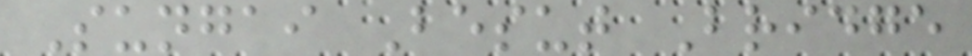Sungai Besut Bridge
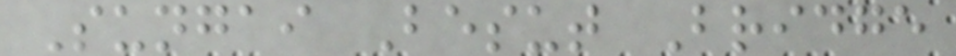Sungai Besut Bridge
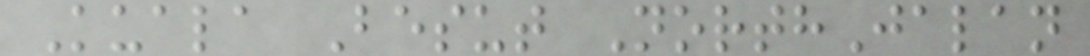Kuala Besut NorthJalan
